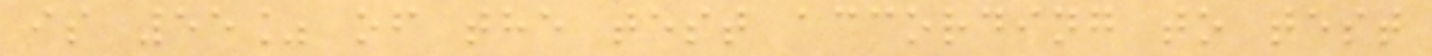is 55% of the test according to test
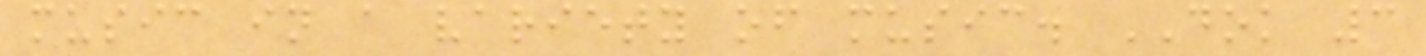music in a variety of music. DOK 3
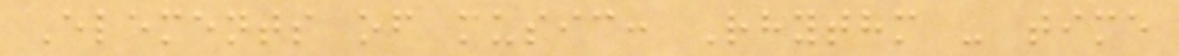Elements of music: Rhythm - time
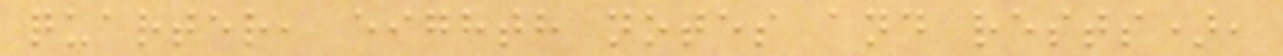quarter, eighth notes and rests),
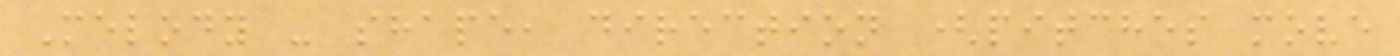Melody - shape, direction (pitches move
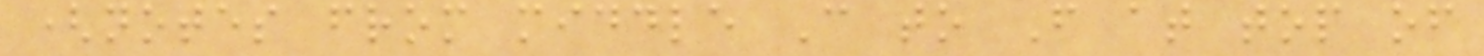(notes from middle C to F at top of
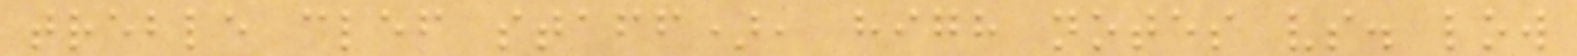treble clef staff), high notes vs. low
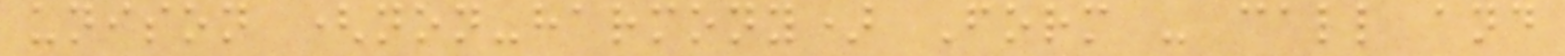unison (non-harmony) Form - call and
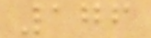176
